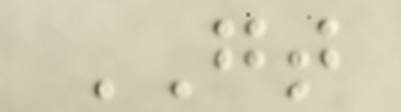GT
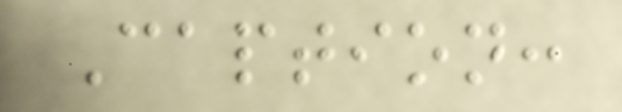Caption:
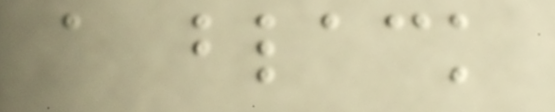a black
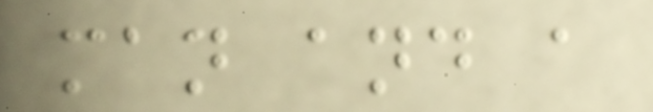man and a
